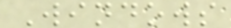Windows
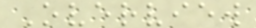Overview
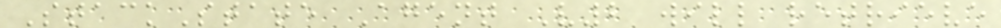StackState Agent V2 will retrieve
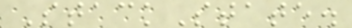StackState.
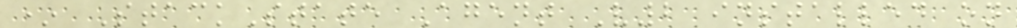* StackState Agent V2 installed on
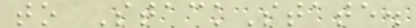to StackState.
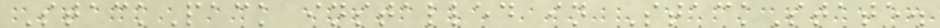StackPack installed in StackState.
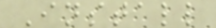Install
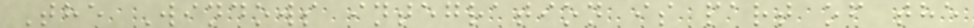The Windows integration is part of the
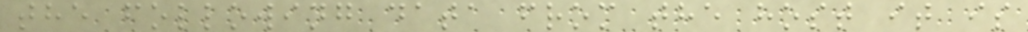the following data from the host it is
